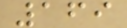169
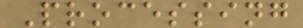Processing
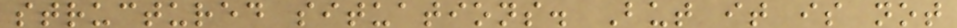structured situations. But it is not
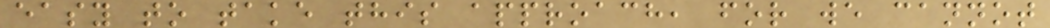easy to take this approach, for we cannot
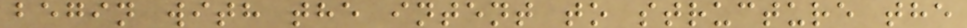begin with the intent to structure the
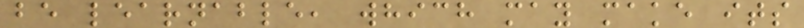be learnable, which may make its
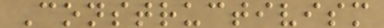Constructivism
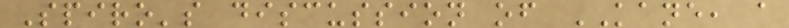Spiro's discussion of KANE, a
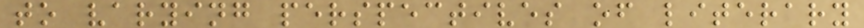to varying perspectives of literary
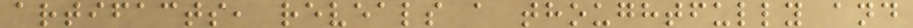artifacts, reveals a thoughtfully and
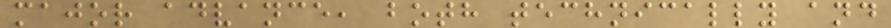major advance, both technically and
